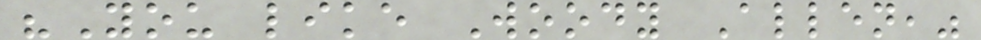"You like Woody Allen,"
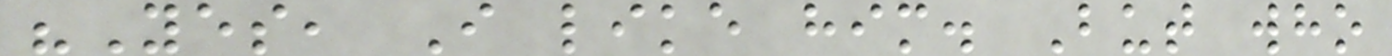"Yes, I like him. But who
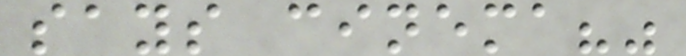says cinema?"
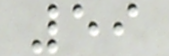59
